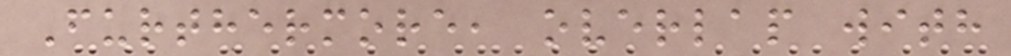Furthermore, overlap with
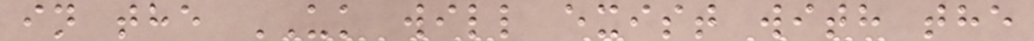in the UK will exist with the
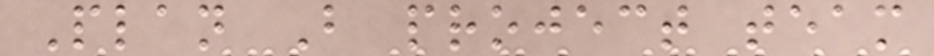Plan B project team
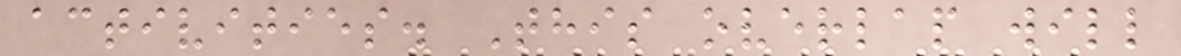activities. This overlap will
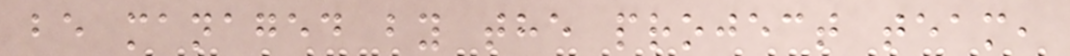be managed by the project team,
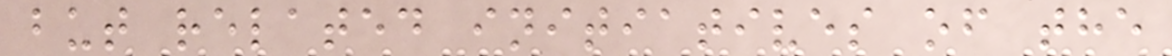but related initiatives of the
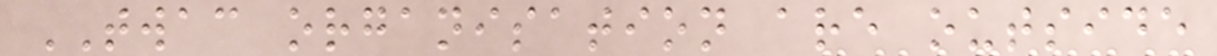TWAC organisation are outside
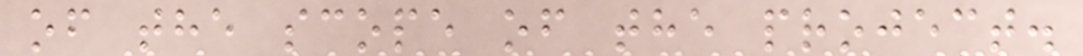of the scope of the project.
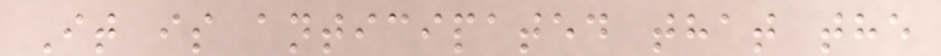It is anticipated that the
